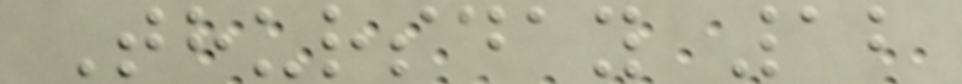Thursday 12
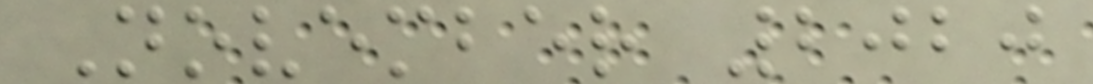November 2020
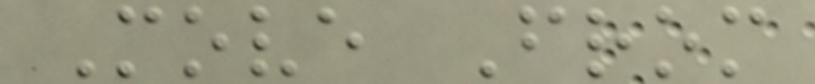Move From
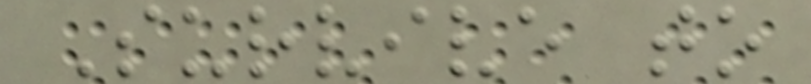Survive to
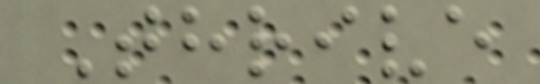Thrive
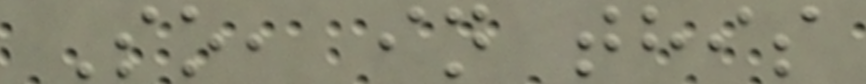So, in this
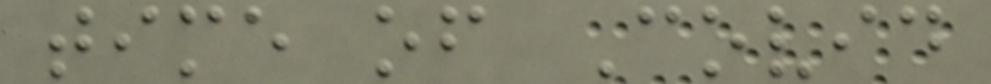time of Covid
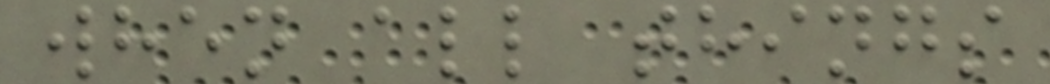when all things
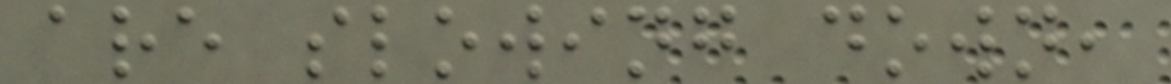are slowing down,
